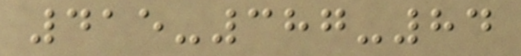415-387-84
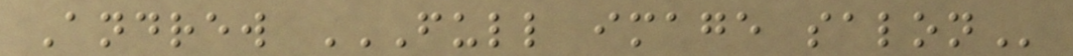Andrew FULL IMAGE SALON
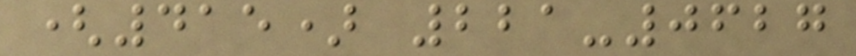(415) 221-0627
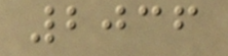2036
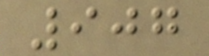907
